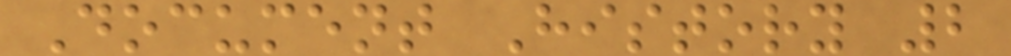Document History 2
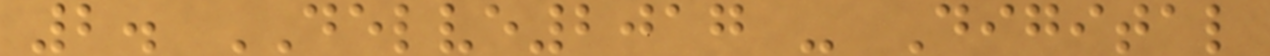2. DELVE2017 - Digital
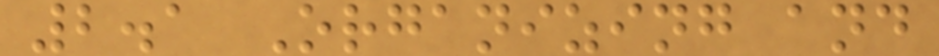2.1 Organizing and
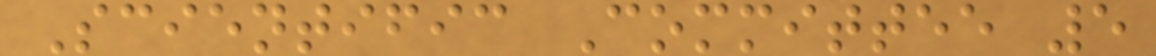Scientific Committee 5
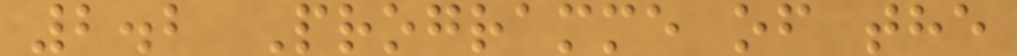2.2 Programme of the
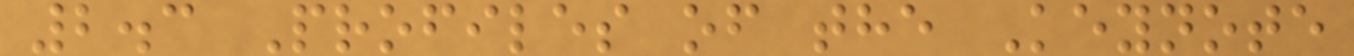2.3 Profiles of the Keynote
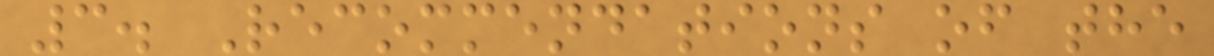3. Recommendations of the
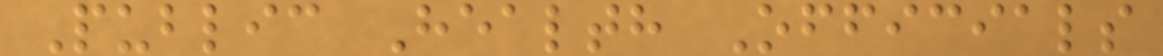Public Health Officials
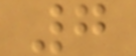7
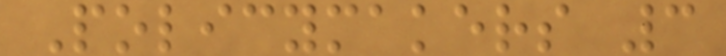Policymakers 3
